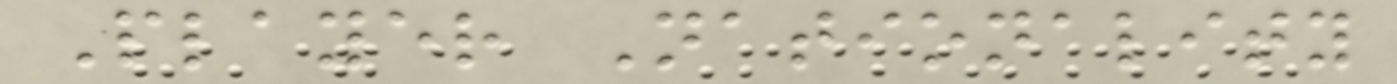Player Nationality
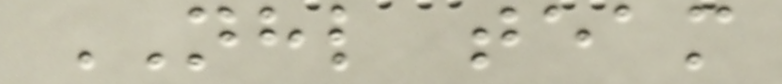NHL team
